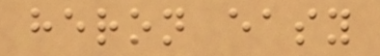heron easy
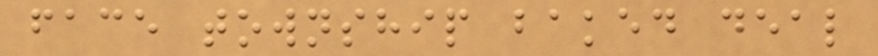face township baked deal
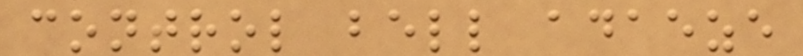control bell adaeze
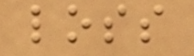loss
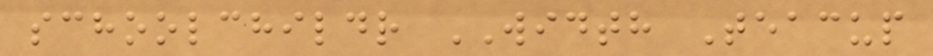schoolchildr WIDTH Teacup
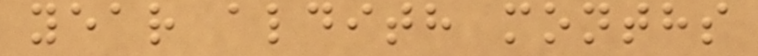year aldith months
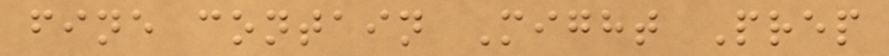fine contain Might Prep
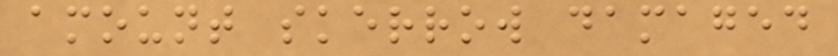amount skerrow damaged
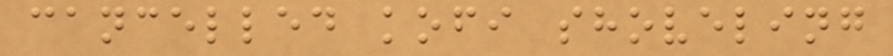cancelled kofi shoveling
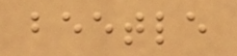beetle
